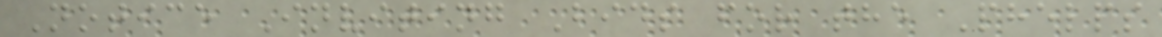Notice Inviting Bids for the Phelps
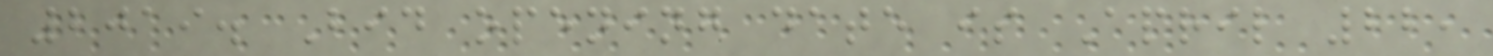2019. Bid opening date is April 22,
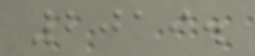2019.
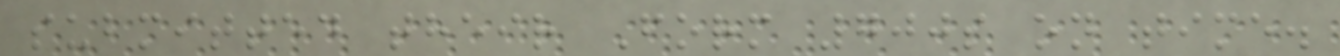submitted their Form 700s on time.
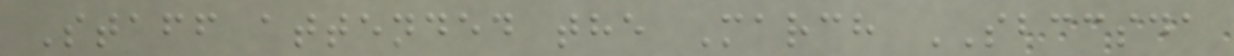Staff attended the March SBCCSDA
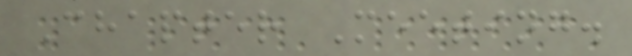Chapter Meeting.
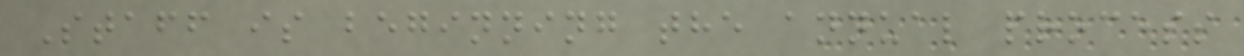Staff is beginning the annual process
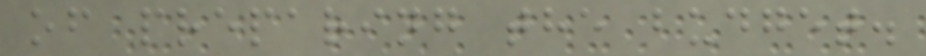of preparing the budget.
